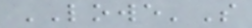LOWE'S
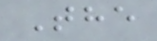The
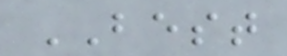BEST
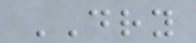DRY
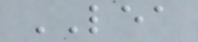LEA
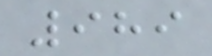989
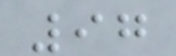97
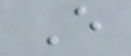E
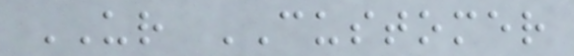UR CUSTOMER
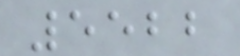5522
